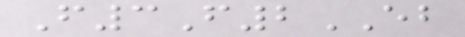F3F2EB
